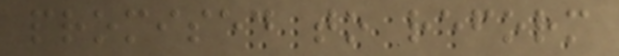promised to reform
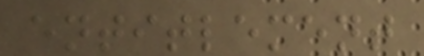entitlement
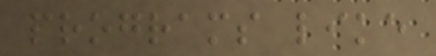programs like
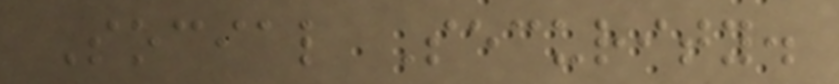Social Security.
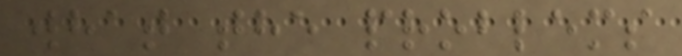what the problems
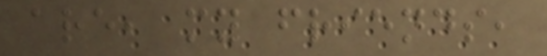are, my friends,
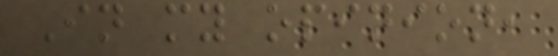In my opinion,
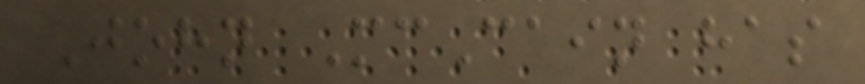John McCain has
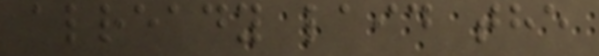already laid the
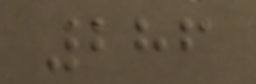286
